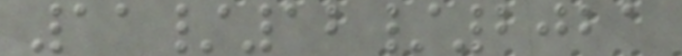11/12/2021
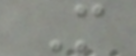M
